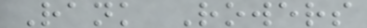Rank Rowers
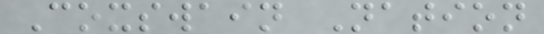Coxswain Nation
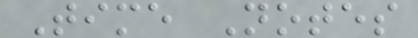Time Notes
